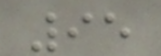95
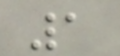1
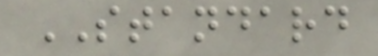STANDARD
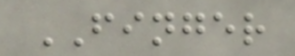FINGER
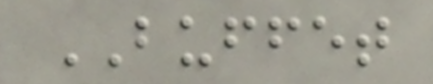BUFFET
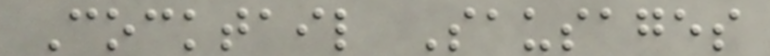Cocktail Sausages
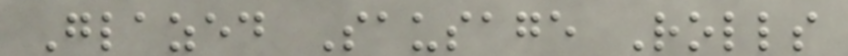Glazed Sausage Rolls
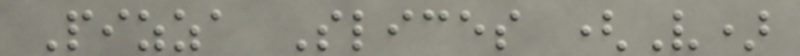Pizza Slices (V)
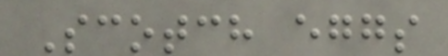Scotch eggs
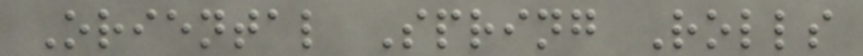Oriental Spring Rolls
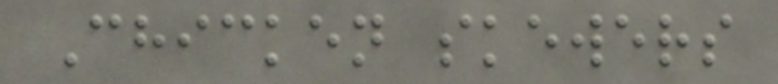Chicken skewers
